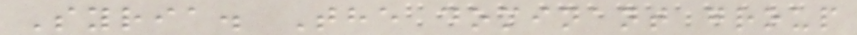Syria. The dominant group
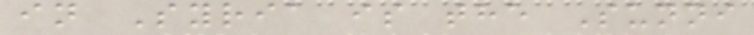in Syria is the Sunni
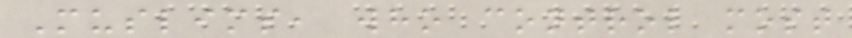Muslims, who control most
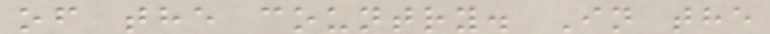of the country. In the
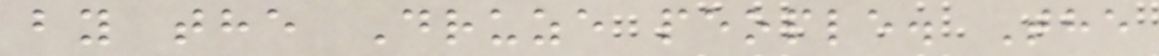by the Druze people. The
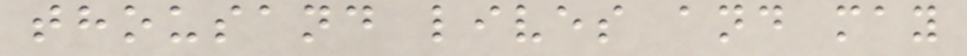thousand lives and may
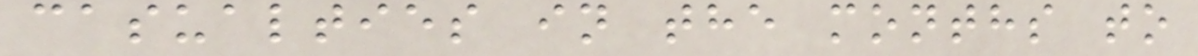casualties in the months to
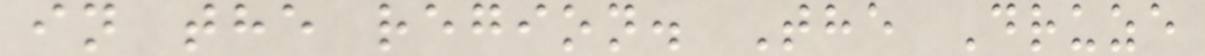in the region. The Druze
